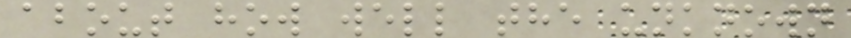about how well the unknown
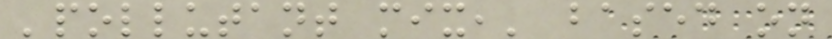'pollutant mix,' based on
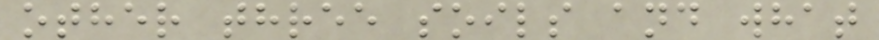other three soils and what
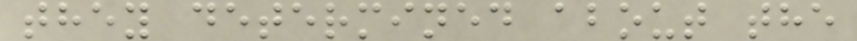they determined about the
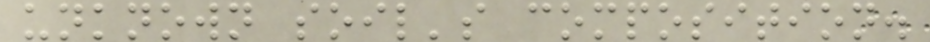unknown soil's composition.
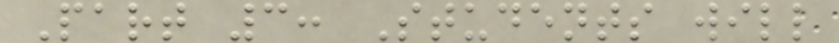Part 3: Students will
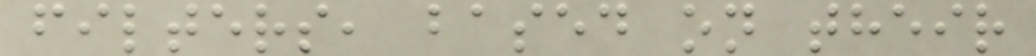filters, based on their
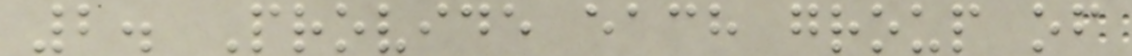2. Provide each group of
